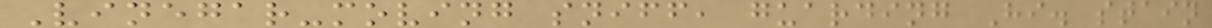Vinegar-moving sniff, guarding Hi. stain
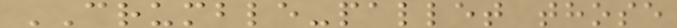CRUMBLE-pallet those
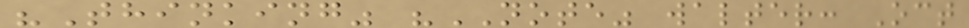"Thinking" "NOTE" walter: Oct
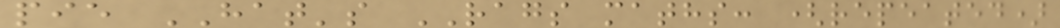pie HAT's RAGS maths: (repeated)
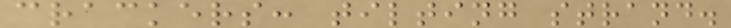crackers: tilting strand.
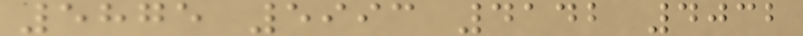5875 5993 4142 4032
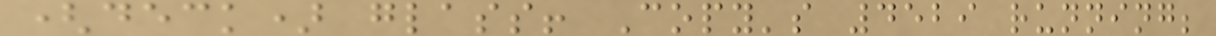(deck) glass! Copy's 4529 running;
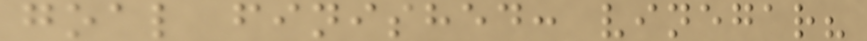goal finished: vinegar?
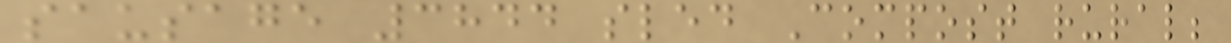sausage 3844 sled Compost rural;
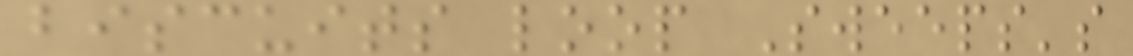biscuits loop Sweeps's
